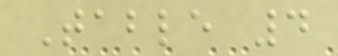Table 4
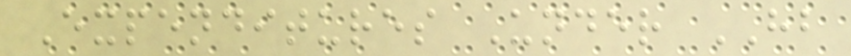Expenditures Under HB
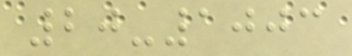20-1003
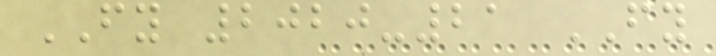FY 2020-21 FY
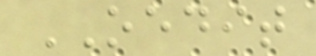OEDIT
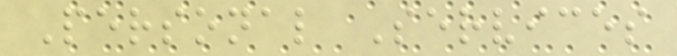Personal Services
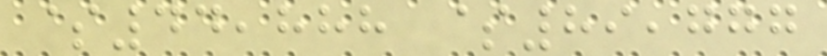$44,888 $89,777
